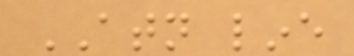ATN line
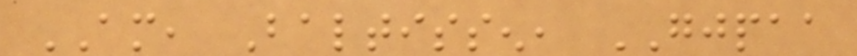AM, Baltissen, GJPAA
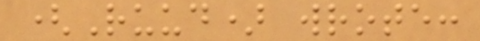(Ruud) wrote:
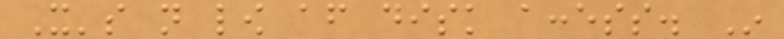It's not low after disk access. In
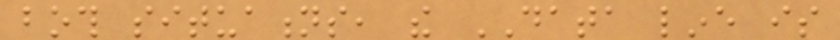both situations, the DATA line is
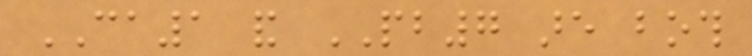CA1 and PB7 are both
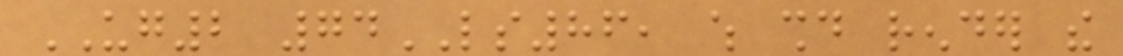UG2 74LS86, which should render the
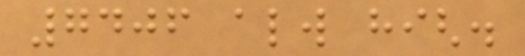7406 always high.
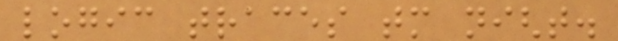logic traces tomorrow night.
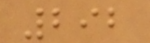292
